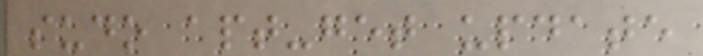sudo apt-get update
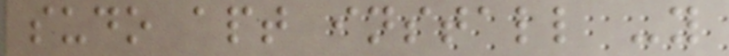sudo apt install -y
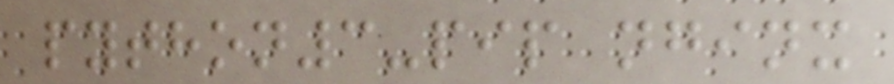python3-pip nginx
